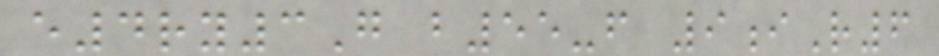e4ry3G b55-f 9iR6
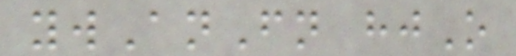ywAnFn hjO
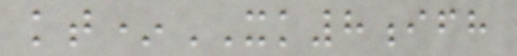kt*XK8ifh
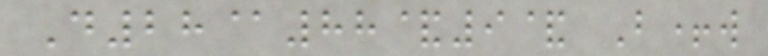D28@88&9& B+w
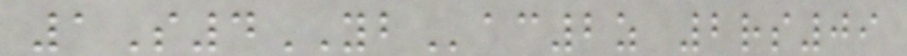1S4YBac2z 2rs09
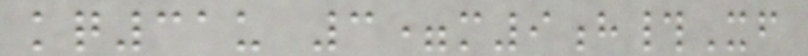kq31u 3=m9h#Xf
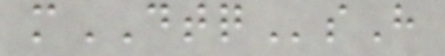mDTQsH
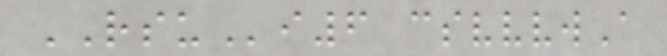RSUi6 csvvvwA
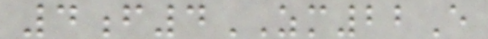4f4ZM22E
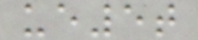ue5t
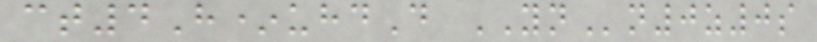ct4H*uhdD YNn0z0s
